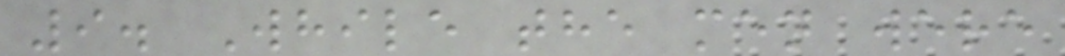9. While the men were
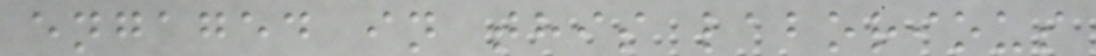engaged in this laborious
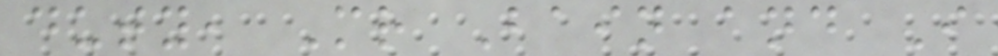duty, Mr Bain and I
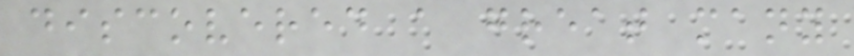discovered a great many
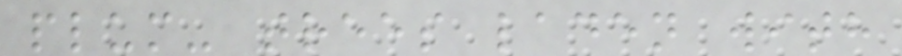plum- trees laden with
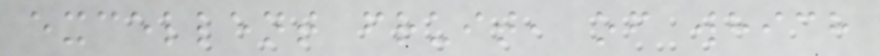excellent fruit, of which
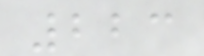223
